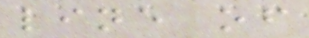line of
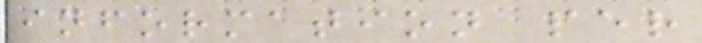information per
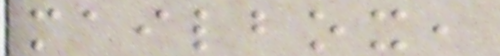mailbox,
